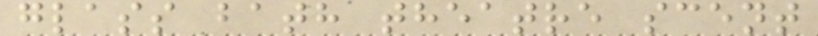glass bath theatre scent
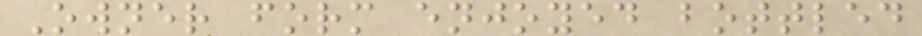Owner form enjoyed bottled
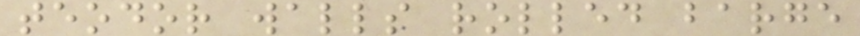teodor walls rolled barge
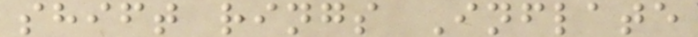shift rings Inflate
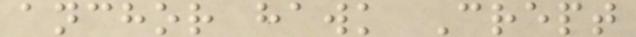anchor hawk Crept
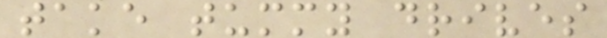take tummy drives
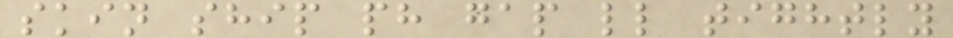skin ship ph gap ll tightly
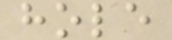hole
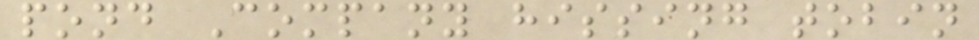pond Company hissing tobin
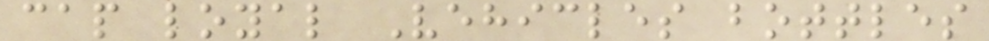cap loyal Vehicles bottles
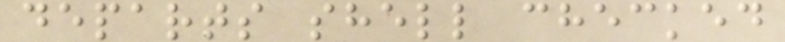departs shell checked
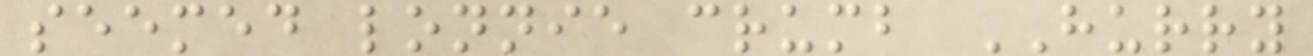seemed lonnie crumb HURRY
